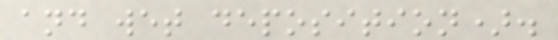and wet deposition).
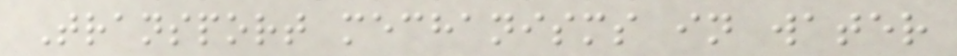Transport mechanisms in water
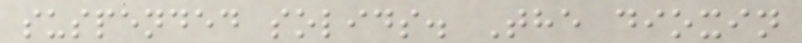suspended solids. The dioxin
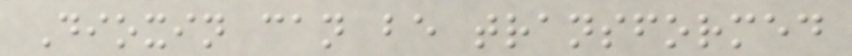Dioxin can be transformed
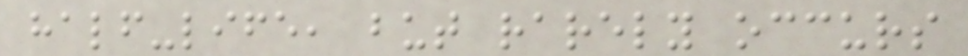half-life, but rarely occurs
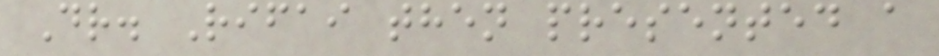Dr. Rifai then presented a
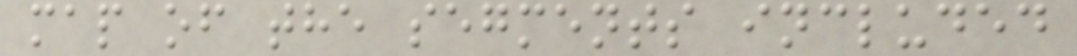map of the segments included
